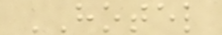HOTEL
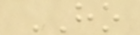HO
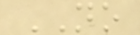NO
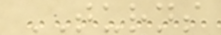TURNS
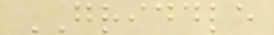GRIDDLE
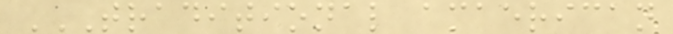TRADITIONAL AMAERICAN
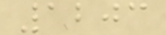1203
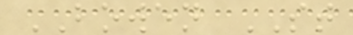BOWEN ST
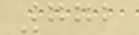772
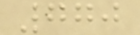770
